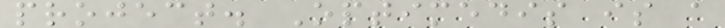project. Optimedis is a
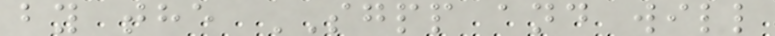by the SGPP and will
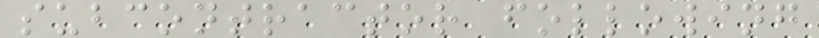subcontractor following
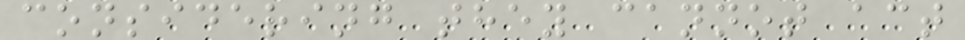considering they cannot act
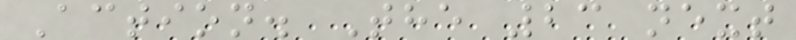Action. The 23 next
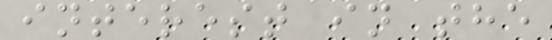interest in the
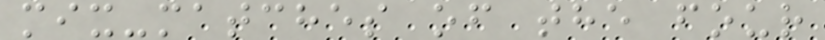mix-matches of the four
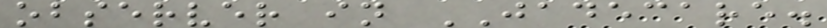observer in JADECARE.
